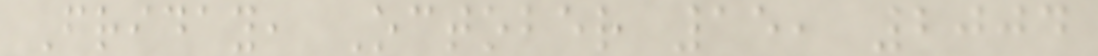Friday, October 15, 2004
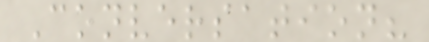Conversation?
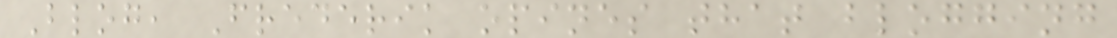Blog, Frederik opines that blogging
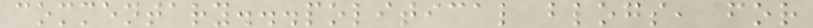commentary...political blogs, for
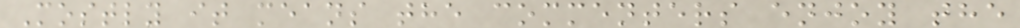Mostly it means the commenters enjoy the
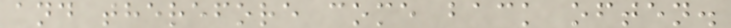and therefore come back often.
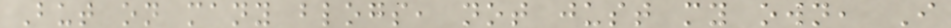But on many blogs, not just my own, I
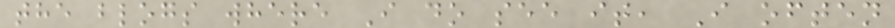the blogs where I do see it, I often
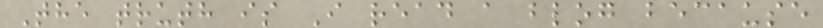The truth is I read a blog because
